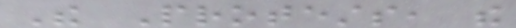The Protests, the
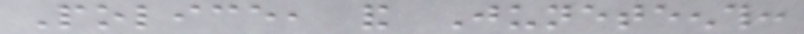Police, and Juneteenth:
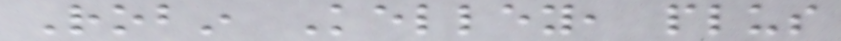Robin Kelley, plus
